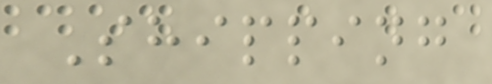Shipping
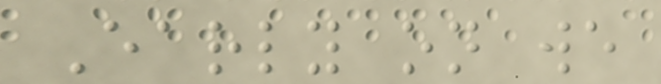Early on we
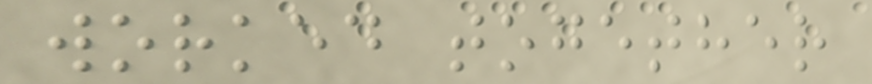worked together
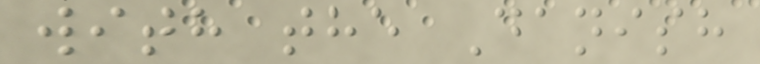with the Danish
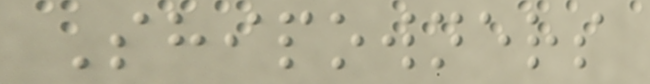Shipowners
